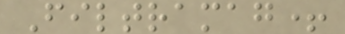Filtramag+
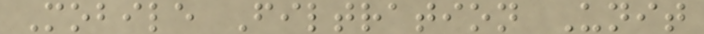Mobile Filtration Unit
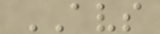AVS
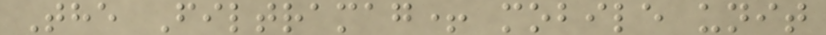The Filtramag+ mobile unit
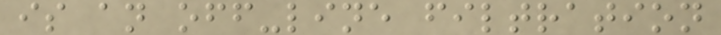is an off-line filtration
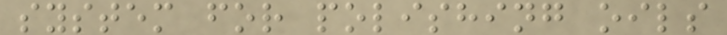system for polishing oils
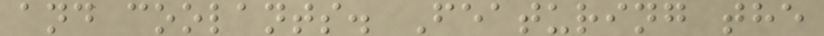and coolants. Featuring the
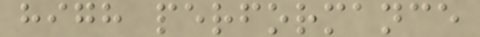high performance
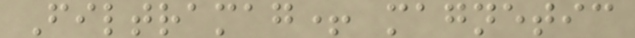Filtramag+ magnetic
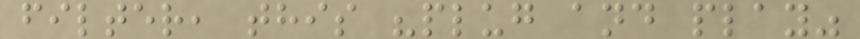filter, this "plug and play"
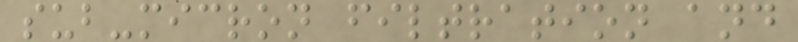sub-micron filtration and
